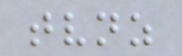tvnz
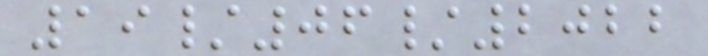19/06/2022
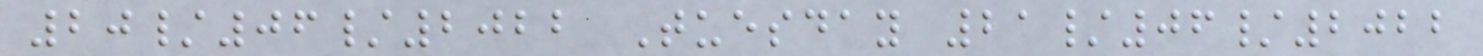20/06/2022 Tuesday 21/06/2022
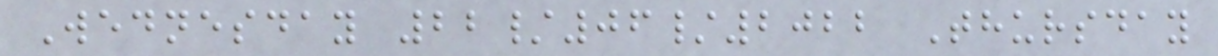Wednesday 22/06/2022 Thursday
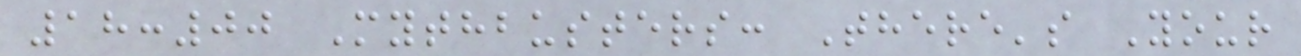18:00 Mythbusters: There's Your
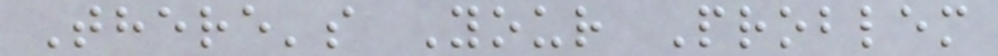There's Your Problem
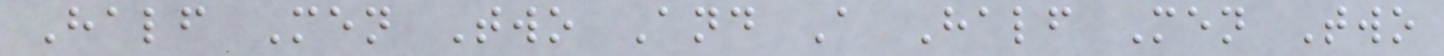Half Men Two And A Half Men Two
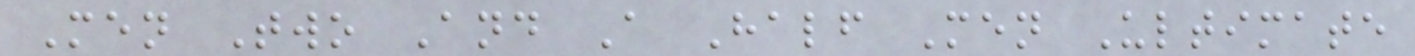Men Two And A Half Men Ultimate
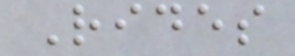Rides
